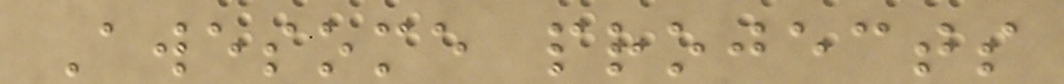Awesome projects
